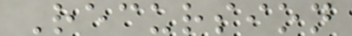Recursion
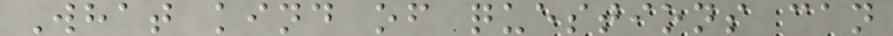What kind of questions can
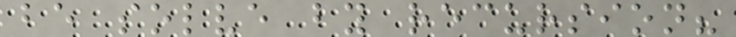be solve by recursion?
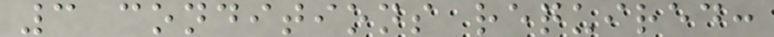3 conditions required:
